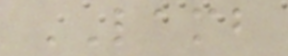LAMB
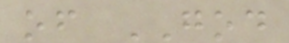of GOD
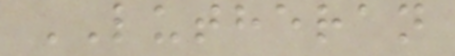LUTHERAN
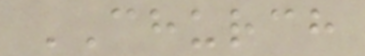CHURCH
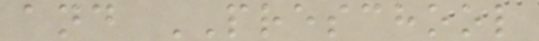and PRESCHOOL
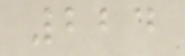224
